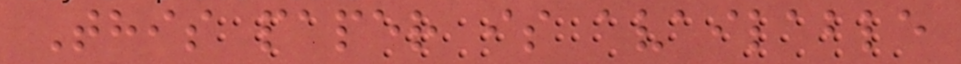This paper is available
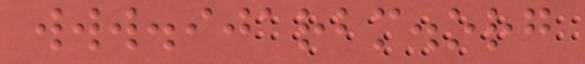www.ijarbm.org
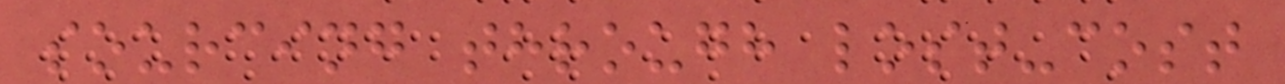sourcing through lost-cost
